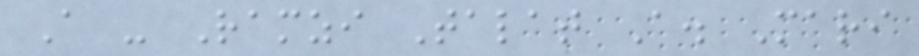A - Ramzi Talat A. Mari
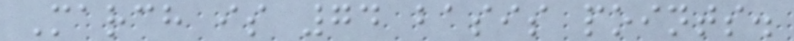March is 74 basis points.
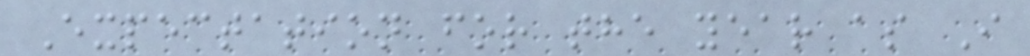Expectation for the year as I
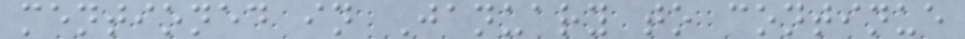mentioned in January to continue
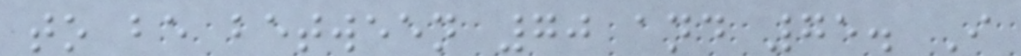to be between 70 and 75. I
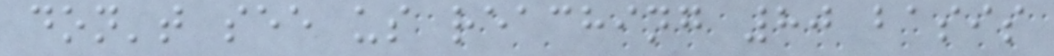don't see us reaching 80 basis
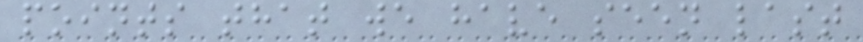points that we have seen last
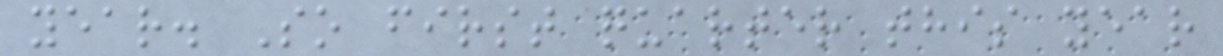year. So first quarter this year
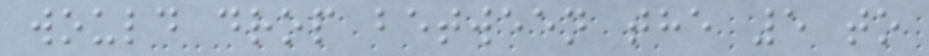would drop between the 5 to
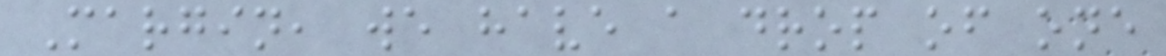Margin, we have a drop of one
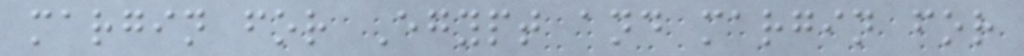margin for Egypt and margin for
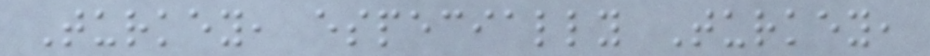Turkey, especially Turkey,
